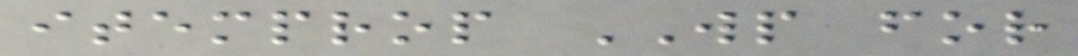itemprop WP for
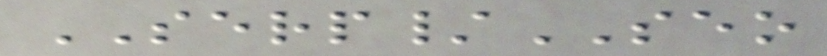SERP/SEO
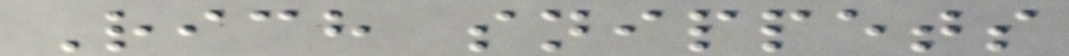Rich snippets
